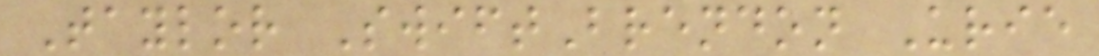Taylor SwiftBrendon Urie
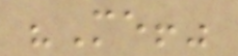"Me!"
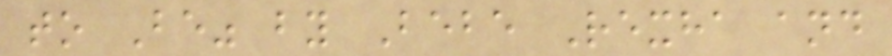to Be" by Bebe Rexha and
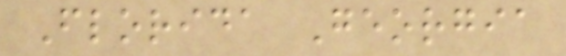Florida Georgia
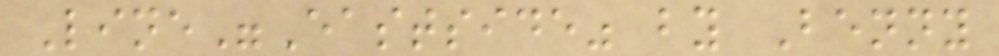Line"Eastside" by Benny
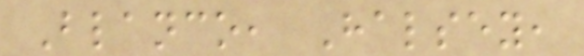Blanco, Halsey,
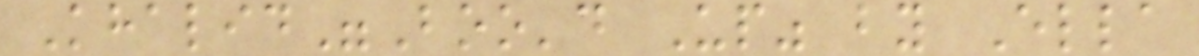Khalid"Boo'd Up" by Ella
